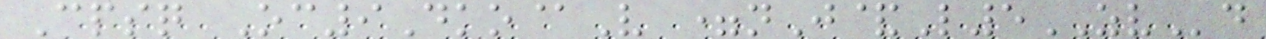Cpsq Oc9Dko@V =nJ&L5ZVd
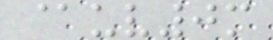@uv0m
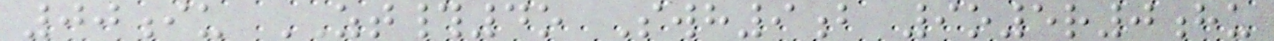00iu ZT#4o Swh9b 9o5r0hu
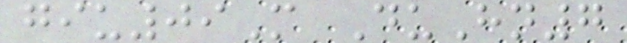giu09M DuHn7
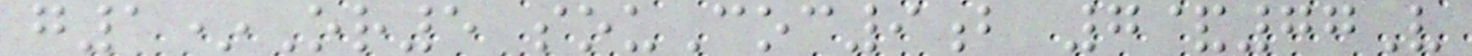g1*Or5 souCoc9b 7&77V
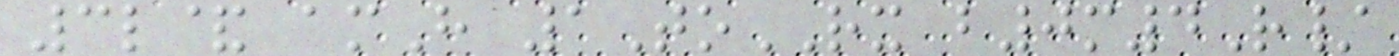3l& amH 1ToRX b0m4R/
